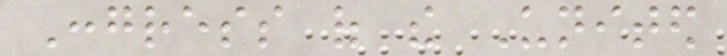Congress of the United
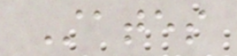States
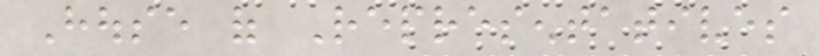House of Representatives
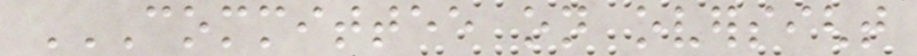COMMITTEE ON OVERSIGHT
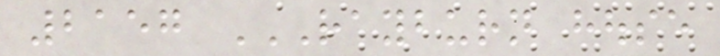2157 RAYBURN HOUSE
